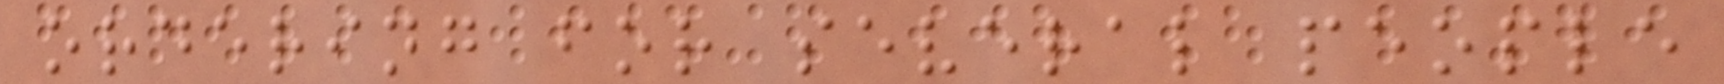ordering for several people
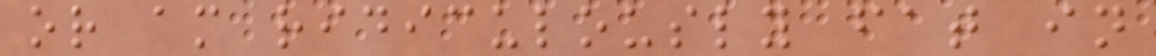or am ridiculously fat in
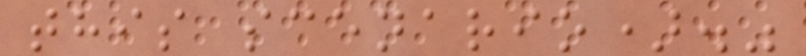this scenario)."
